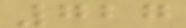727
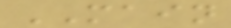MAIN
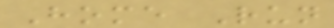Home Run
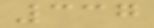337
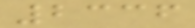2336
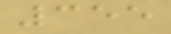355
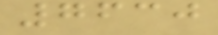7630
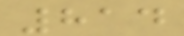814
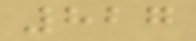827
